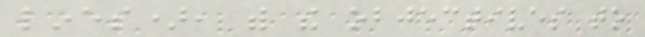lines), with the objectives to
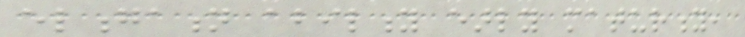elongation ability early maturity,
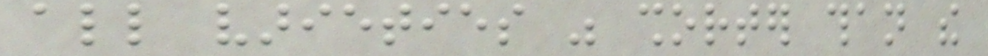all varieties was shorter than the
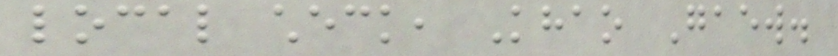local check, Khao Gaew.
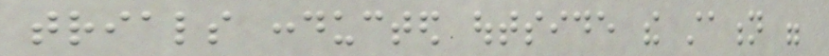trials conducted outside the station were
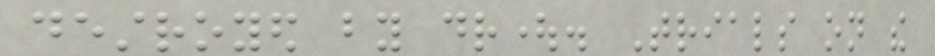destroyed by drought. Trials on the
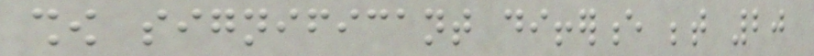show significant difference between 20
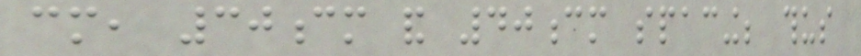cm, 30cm and 40cm spacing; thus
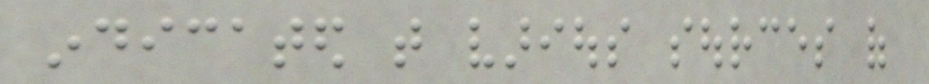indicated that various sources of
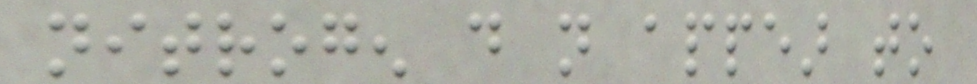nitrogen do not appear to
